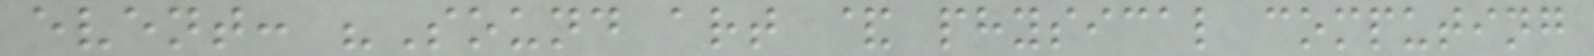event: "Sound art & physical computing
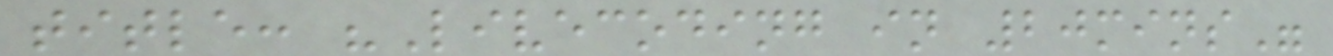title: "Livecoding in 20mins"
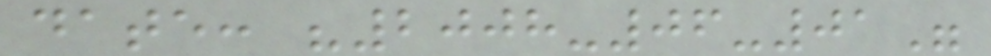date: "2008-06-01"
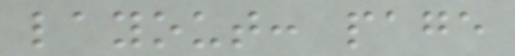layout: page
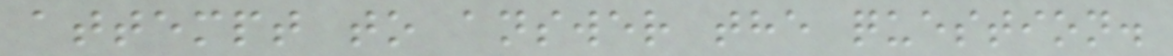attempt to answer the question.
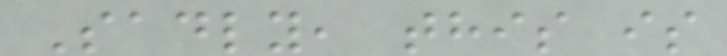Sadly, this is
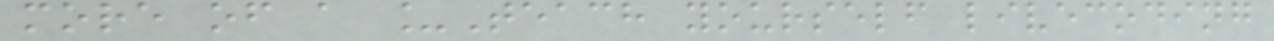more of a _Teach yourself livecoding
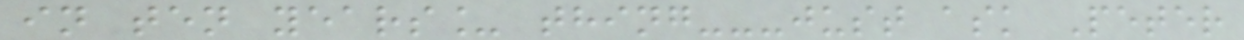in ten years_ thing---just ask Peter
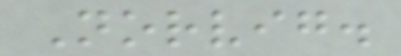Norvig.
